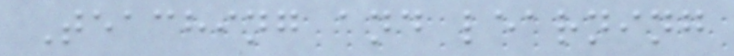Teaching and learning
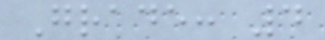Grade: 4
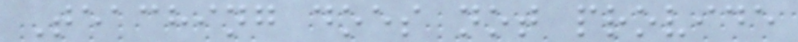Teaching does not provide
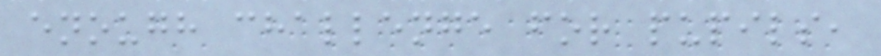enough challenge for pupils,
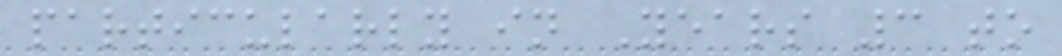particularly in Years 3 to
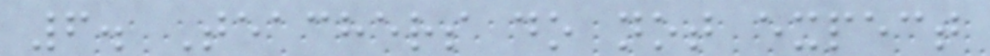6. Teachers do not expect
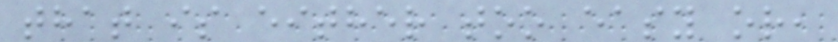that is either too easy or,
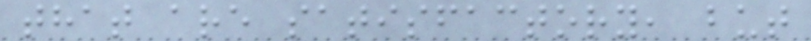that are satisfactory, but
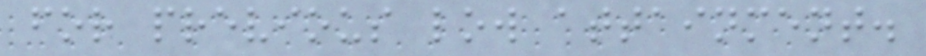for previous low attainment.
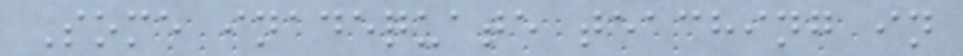Some inadequate teaching in
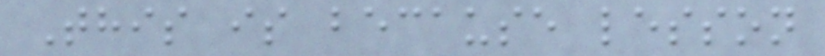This is because lesson
